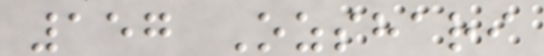157 Ozshari
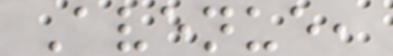Avenue,
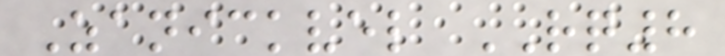Zanickvel RQ8
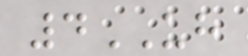4UH
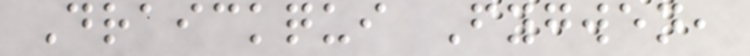Draickqui Fygwen,
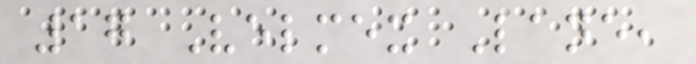17 Velmex Lane,
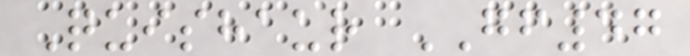Quishaur GF47
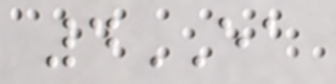4EA
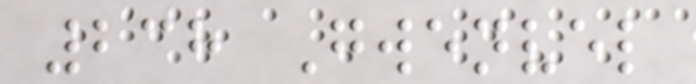238 Gwenvel
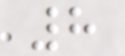8
